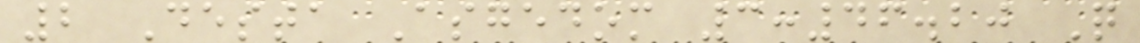2 Desta Asgedom 3:46.20 Q
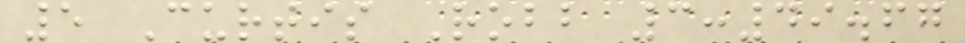5 Curtis Robb 3:49.67
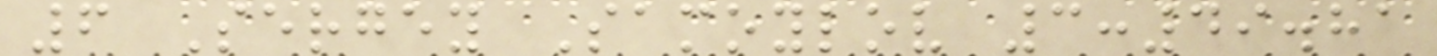6 Sergey Samoylov 3:49.81
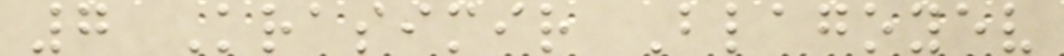7 Krasimir Blagoyev
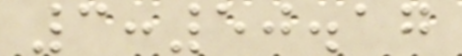3:50.17
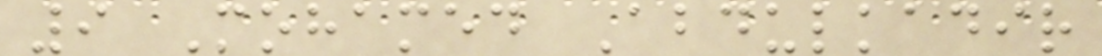9 Mohamed Abdulkadir
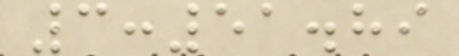3:51.89
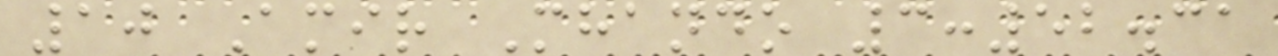10 Amir Mhando 3:52.31
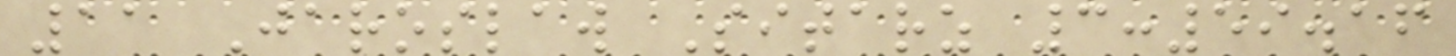11 Jaroslaw Sitarz 3:59.16
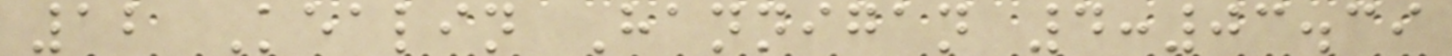12 Kealin Hannigan 4:03.39
